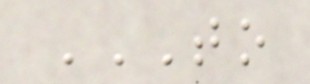TO
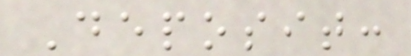Deposit:
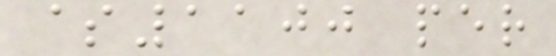$1100 per
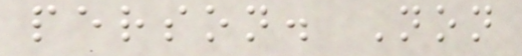person. Non
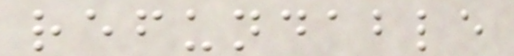refundable
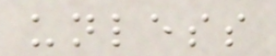unless
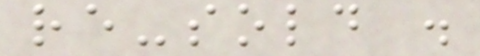re-sold .
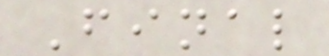Final
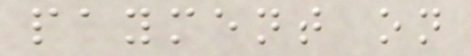payment on
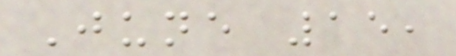June 15,
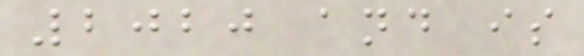2020 and is
